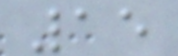15
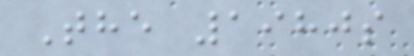The 1980s
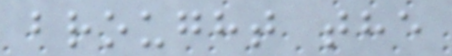brought the
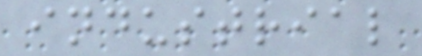industrial
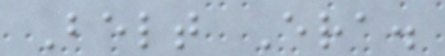Belt Era.
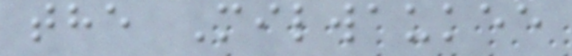the Milwaukee
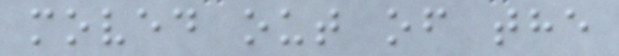moved out of the
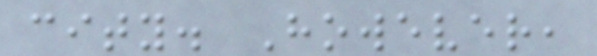city. However,
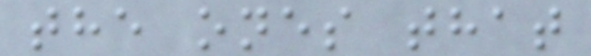the ones that
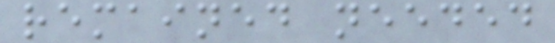remained needed
